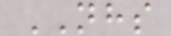NHS
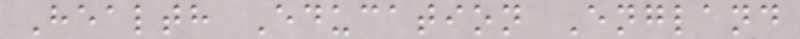Health Education England
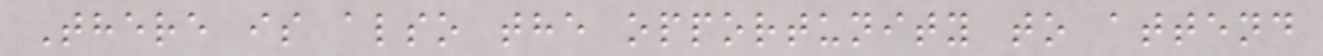There is also the opportunity to attend
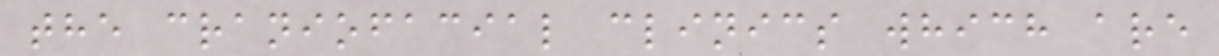the craniofacial clinics which are
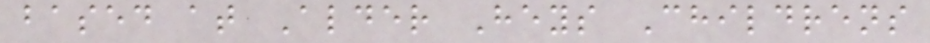based at Alder Heys Childrens
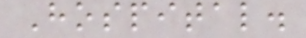Hospital.
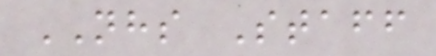NHS Staff
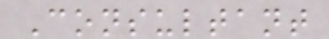Consultant
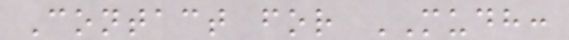Contact for MUDH:
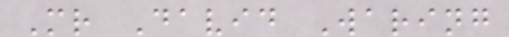Mr David Waring
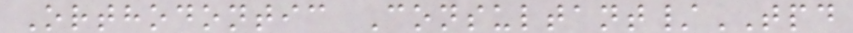Orthodontic Consultant/TPD
